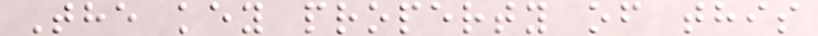The key property of this
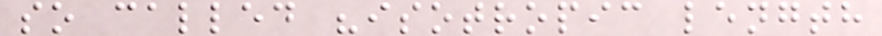so called "isotropic length
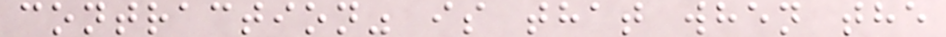contraction" is that when the
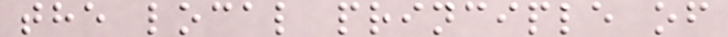the local principle of
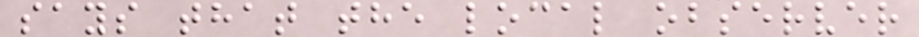says that the local observer
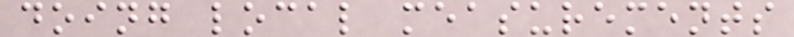doing local measurements
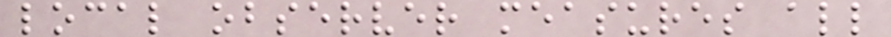local observer measures all
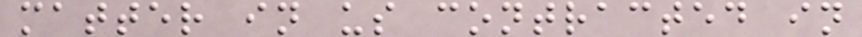matter in us contracted in
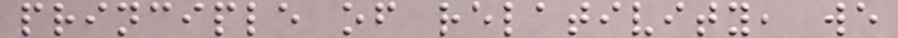principle of relativity, we
